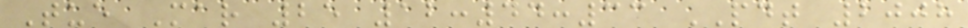Tue Mar 25 12:44:33 PDT 2008
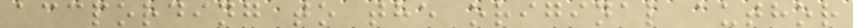accpording to the original author
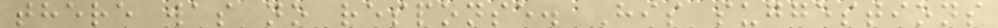there was no response. His suggestions
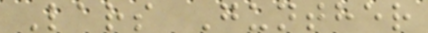Lars Gunther
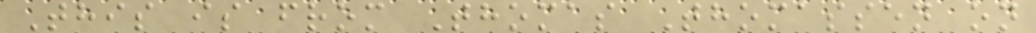This is from Thomas Thomassen on
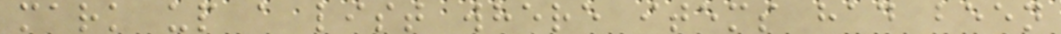mark up a list where items had been
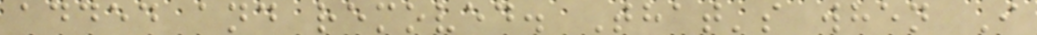added and removed. That's when I
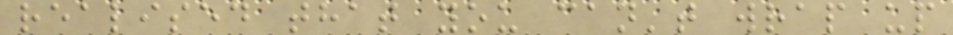realised that you can't wrap up
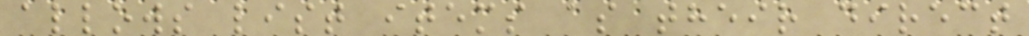allows list items as their direct
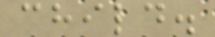child.
